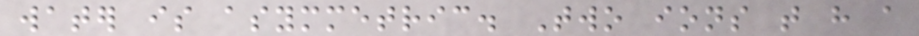water is asymmetric. Two ions that have a
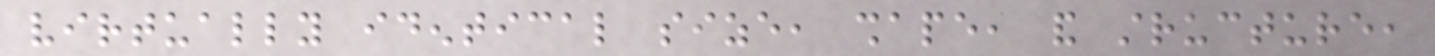virtually identical size, shape, and structure,
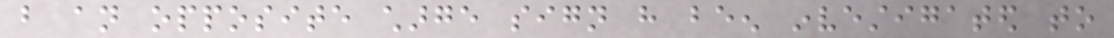but an opposite charge sign have been investigated to
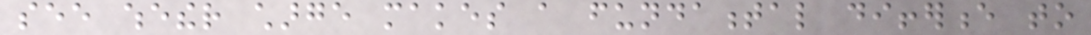see whether charge makes a fundamental difference to
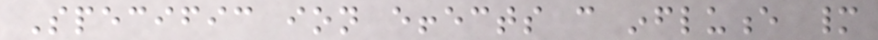Specific ion effects can influence many
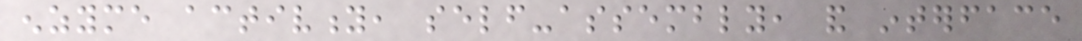enzyme activity, self-assembly, and interface
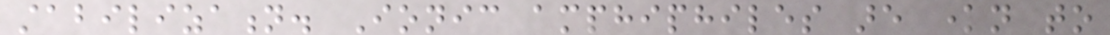stabilization. Ionic amphiphiles are known to
